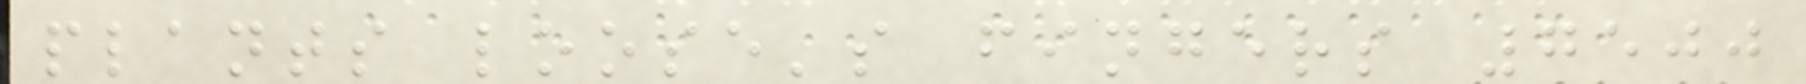plants loose's fingers 7500
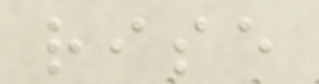rise
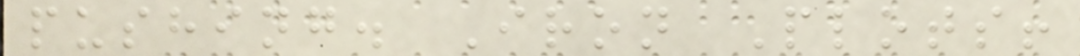pushing. Iron Plots!
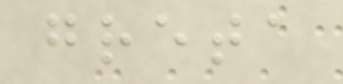greta
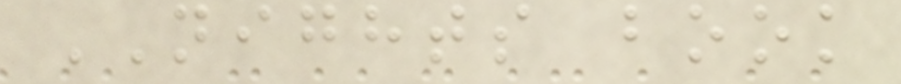NIGHTS book
